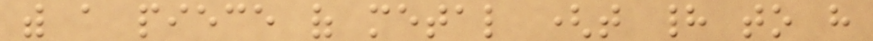with a piece of metal (that had to have
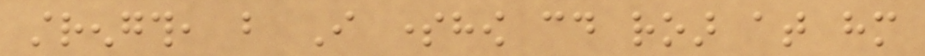strength, but I somehow could roar at him
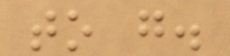to go.
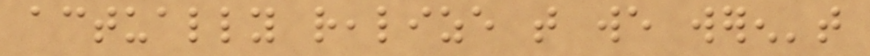actually realize that we weren't
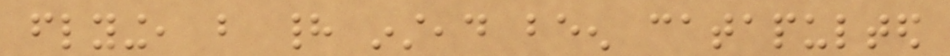flying, but had instead been catapulted
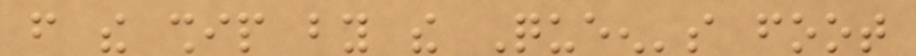from the ship by the Queen's foot
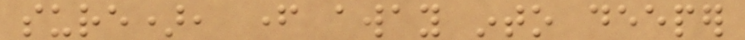sure), father away into deeper
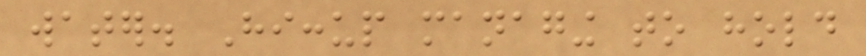water. Hiccup managing to hold
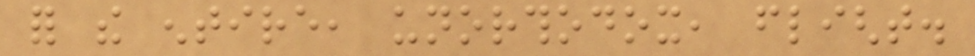for the entire, unorthodox, flight.
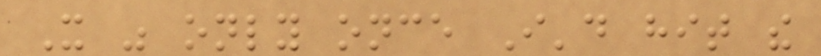It was only once I'd hit the
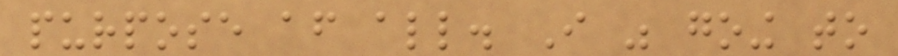purpose after all. I was going to
